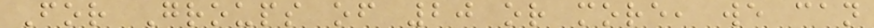For Groups of 20 or more, we can
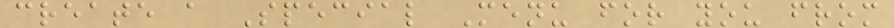create a Special Menu for you from
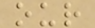our
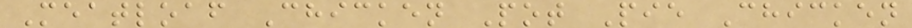Meatloaf Chicken Pot Pie Chicken
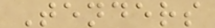Tenders
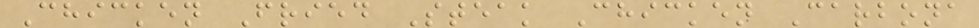Chicken Fried Steak Chicken Carbona
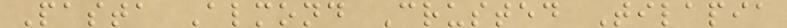Pasta Almond Crusted Tilapia
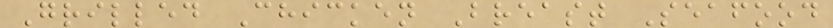Grilled Chicken Breast Seafood
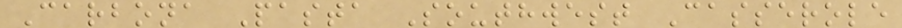Carbona Pasta Southwest Casserole
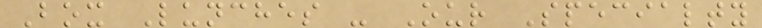Box Lunches - Our Specialty
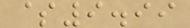$9.99
